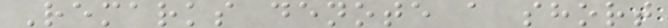Remarks denote a short
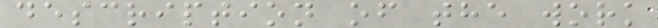description of the work
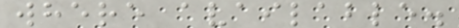where available.
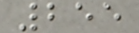255
